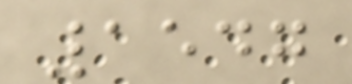1547
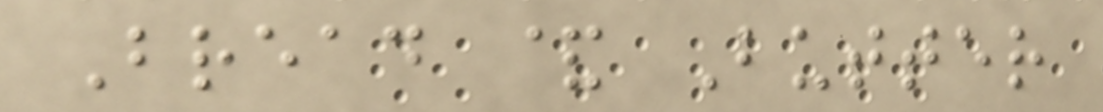Bread & Butter
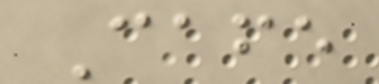Cafe
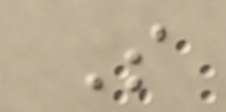S
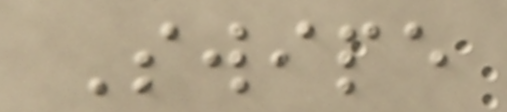Swipe
